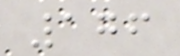176
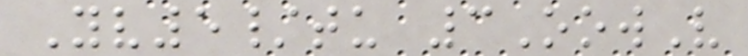Yv5/tu 3OowV
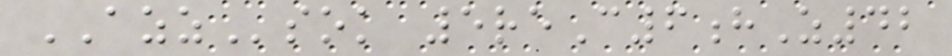AZZsok 5reC6hZ42
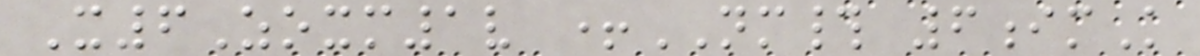X6Zoxm1v +NM# 6imK
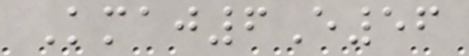Kmaj6E56
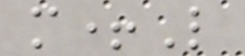m+L
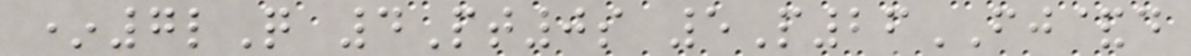*7lQ 4Pt0s 5P26FJ&d
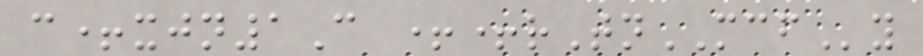c+xjn1C ++rTnMCFy
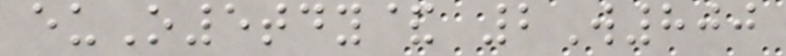euO5tdy& 2W800
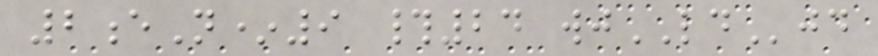2eN*9 #24 wjLDjd
